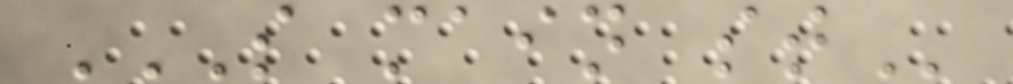S MAIN ST
